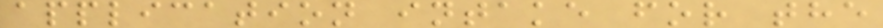application intake for the
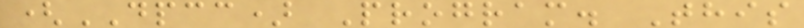(DPCC) Program. This
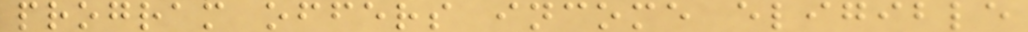program offers income eligible
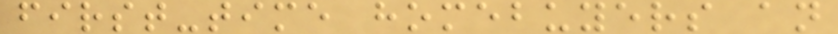first-time homebuyers an
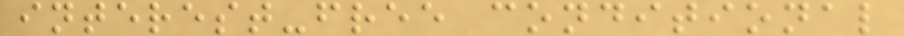interest-free conditional
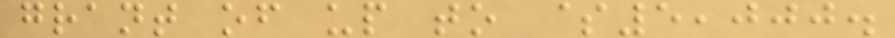grant of up to $5,000.
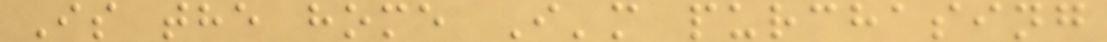Is the home I'm purchasing
